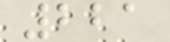221
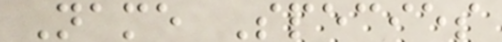Name Species
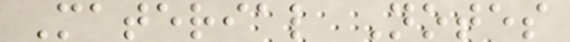Material Notes
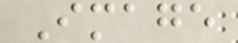Image
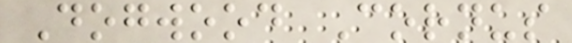Dogwood Cornus
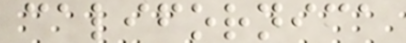californica
